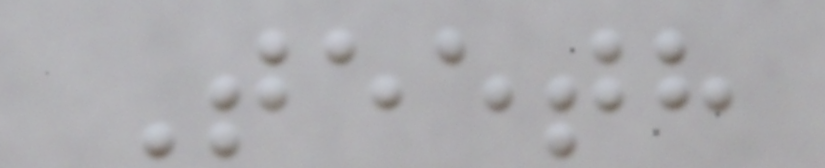Teeth
